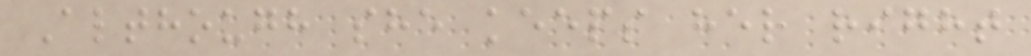Although she keeps her right
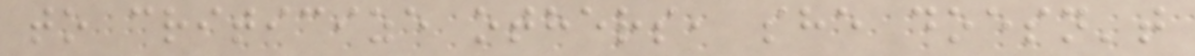to criticize others, she doesn't
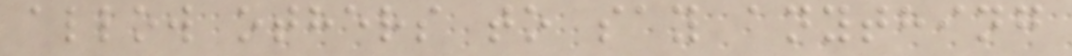allow others to say anything
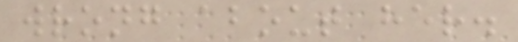wrong about her.
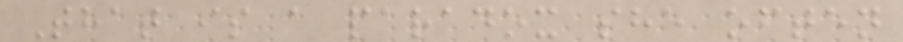That is a paradox she often
